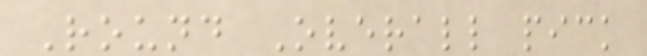Round Overall pick
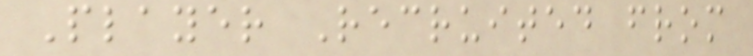Player Recruited from
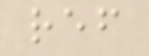ref
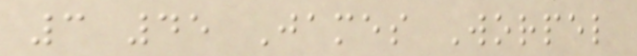3 45 James Worpel
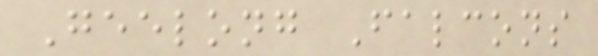Geelong Falcons
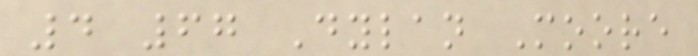4 67 Dylan Moore
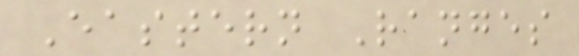Eastern Ranges
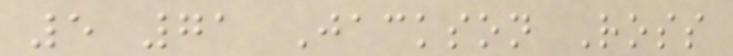5 71 Jackson Ross
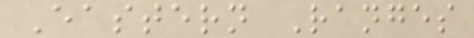Eastern Ranges
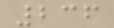236
